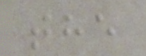the
